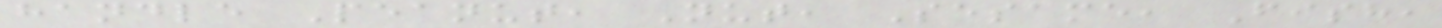handle Peanut, Nut, Sesame, Fish,
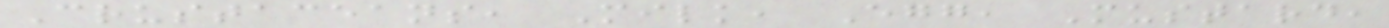Crustaceans, Milk, Egg, Mustard,
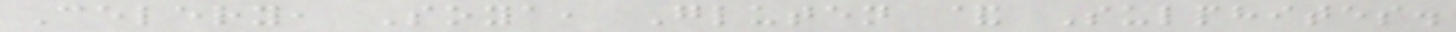Celery, Soya, Gluten & Sulphites.
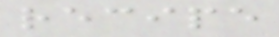recipe
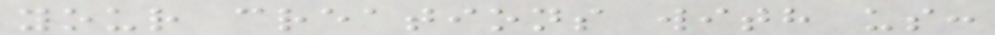your creations with us:
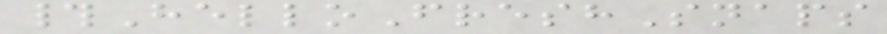#HelloFreshSnaps
